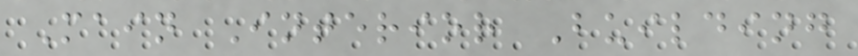Main Interior Building
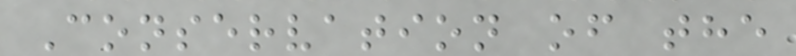Conservation of the
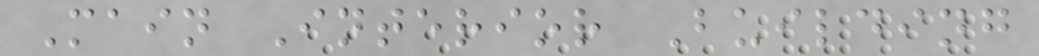Main Interior Building
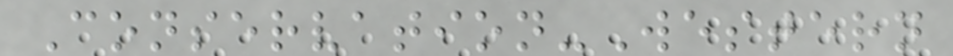Conservation-Western
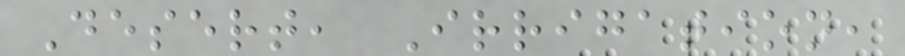Desert, Irrigation,
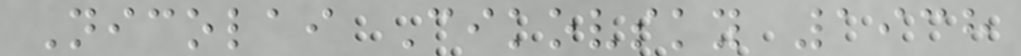Nicolai Cikovsky 1938
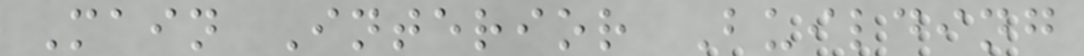Main Interior Building
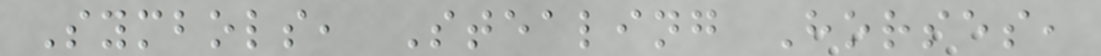Symbols, Stealing Horses,
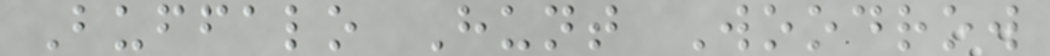Buffalo Hunt Woodrow
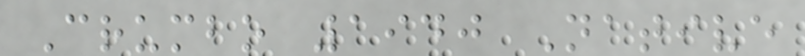Crumbo 1940 Native
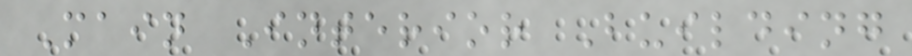Main Interior Building
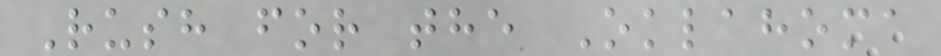Rush for the Oklahoma
